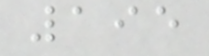195
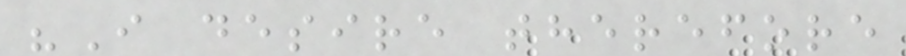"I desire therefore
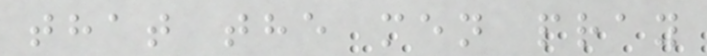that the men pray
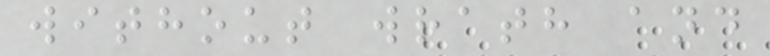without wrath and
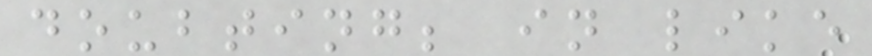doubting; in like
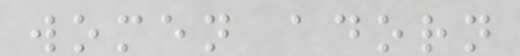women adorn
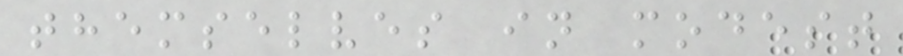themselves in modest
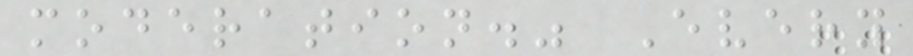moderation." Every
